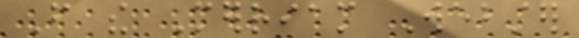From the Merriam Webster
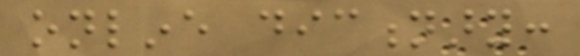online dictionary:
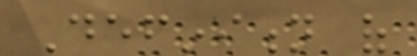Definition of
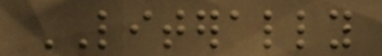LITERALLY
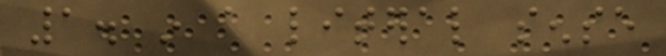1. in a literal sense
